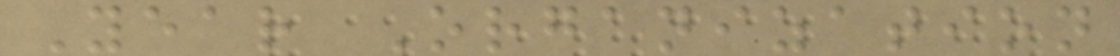Year Organization
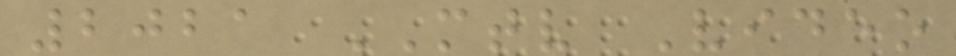2021 MTV Video
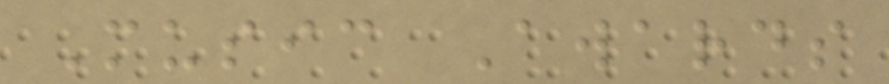Music Awards
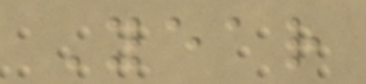Year
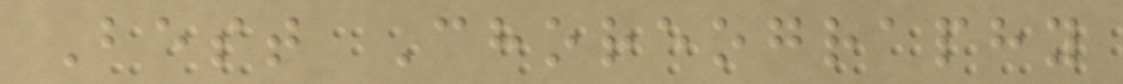Best Choreography
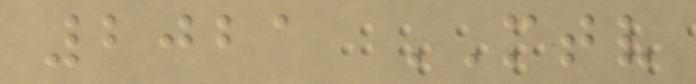2021 MTV
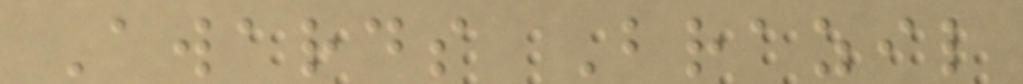Awards Brazil
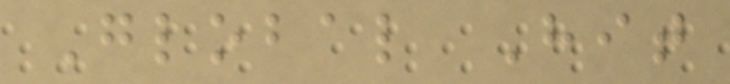Global Hit
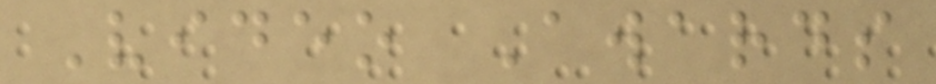Video Awards
